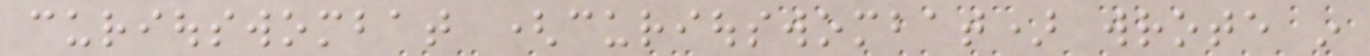curiouswombat (curiouswombat) wrote in
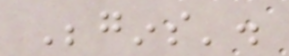Begins'.
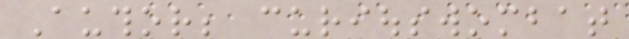Author; curiouswombat
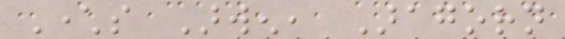Characters Arwen, Aragorn
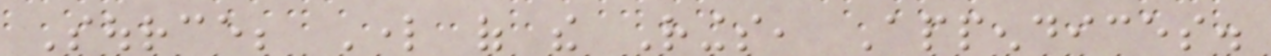Source; Lord of the Rings, Appendices.
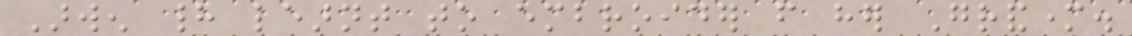Arwen had learnt to embroider from her Grandmother.
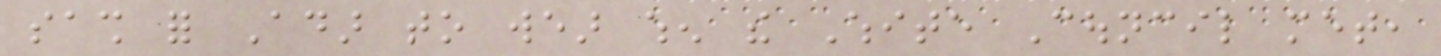sash for Adar to wear when the White Council met,
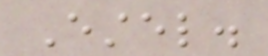Estel.
